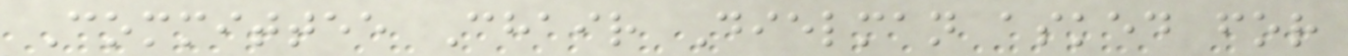Committee Chair Dielman asked for
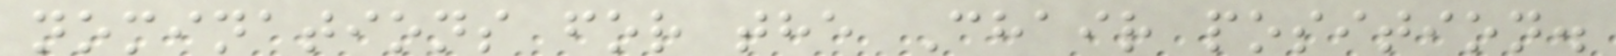nominations for the Chair position.
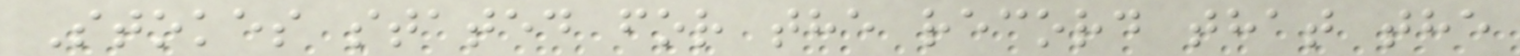Stokes stated for the record that the
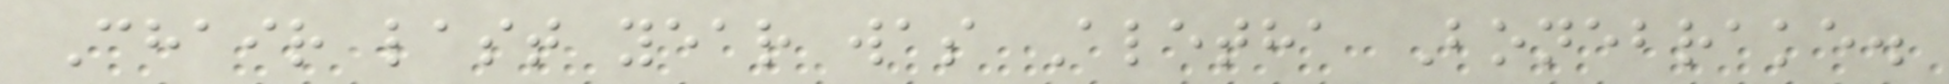Chair last year was Aletha Bonebrake.
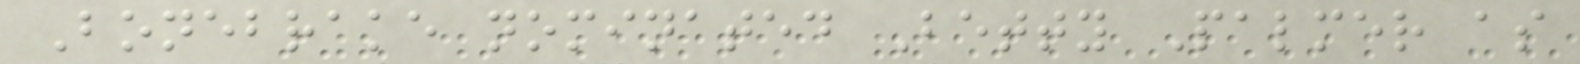Bonebrake nominated Betty Palmer as
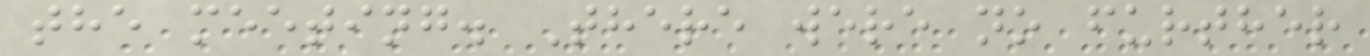the meeting. There were no further
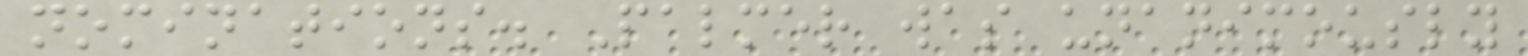nominations. Palmer was unanimously
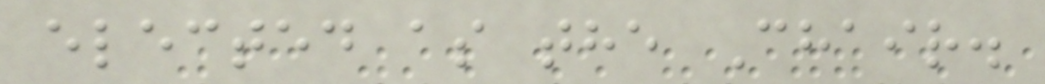elected as the Chair.
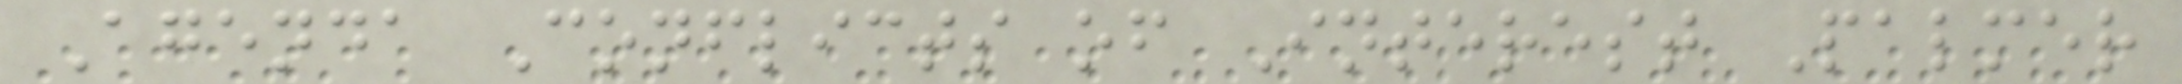Agenda Conflicts of Interest Palmer
